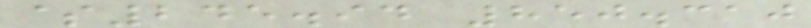$245.94 850.310
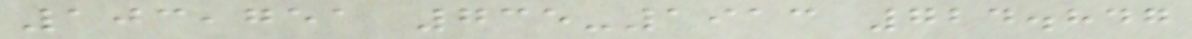103,751 735-1913 724.847
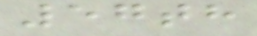57th
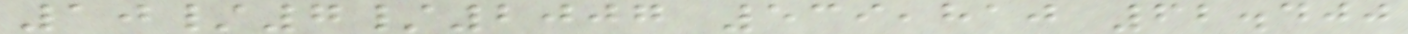10/7/2007 539,810 62.400
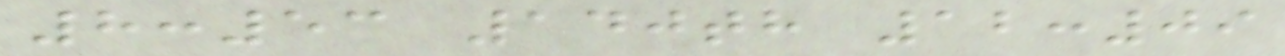8:53 140th 12:09
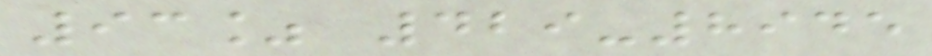93% 429-8945
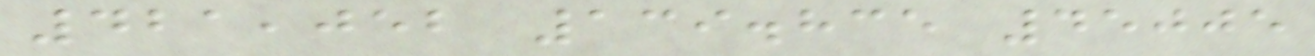421,052 139.835 45005
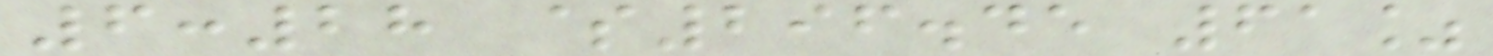6:28 $296.45 61%
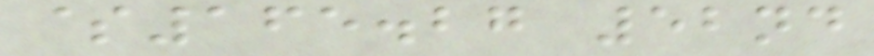$165.27 52nd
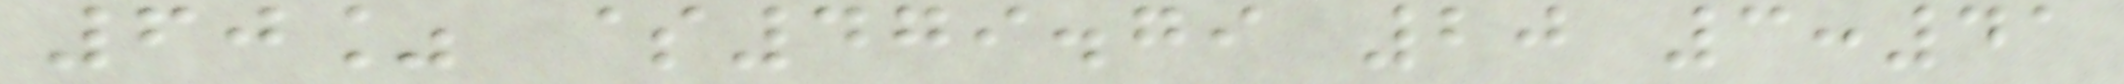60% $479.79 20 3:41
